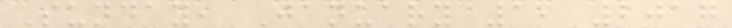Sunday, January 1, 2017
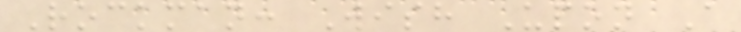Rockman: Wish Upon A
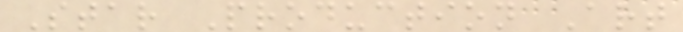Star Production Art
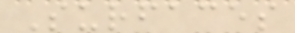Surfaces
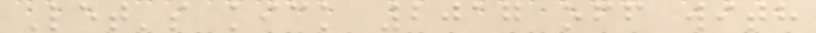Let's kick 2017 off with
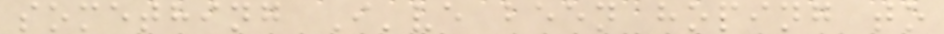something I've been hoping to
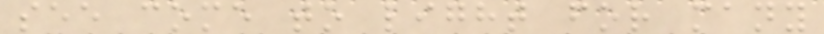see come to light for many
